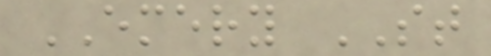EMERY ST
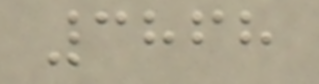3868
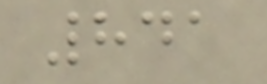841
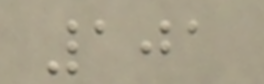101
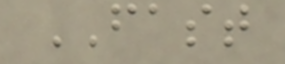FAST
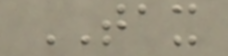TAX
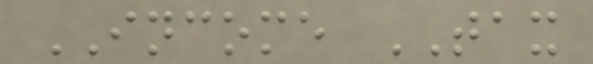INCOME TAX
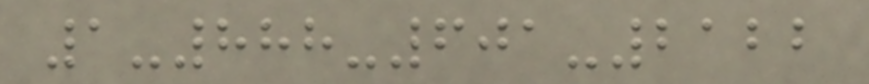1-888-601-2122
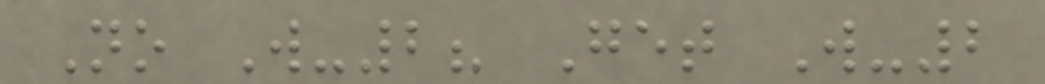No W-2? Get W-2
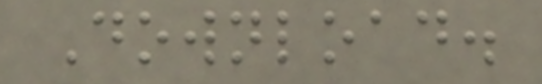Download.
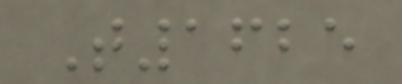T1625
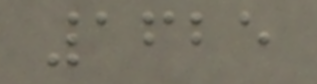1625
